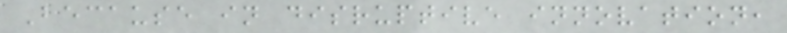Because in disruptive innovation,
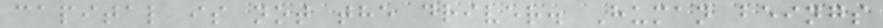capital is not the driver. Human beings
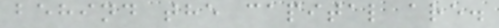behind the capital are.
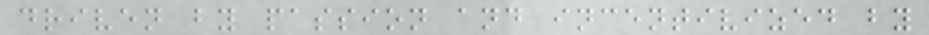driven by passion and incentivized by
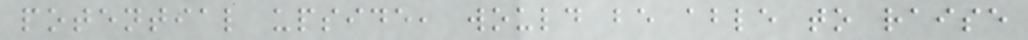potential upside, would be able to raise
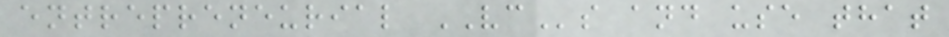entrepreneurial VCs and use that
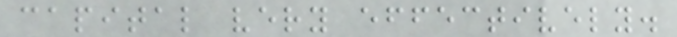capital very effectively.
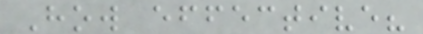How effective?
